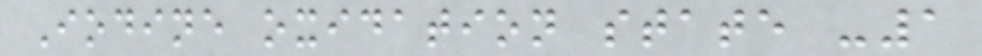Iodine oxidation state -1
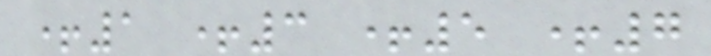+1 +3 +5 +7
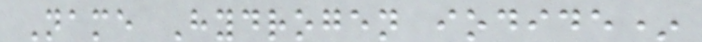Name Hydrogen iodide*
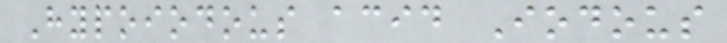Hypoiodous acid Iodous
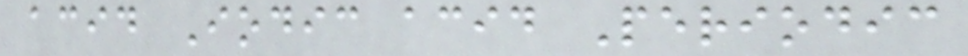acid Iodic acid Periodic
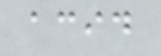acid
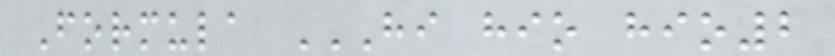Formula HI HIO HIO2
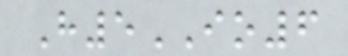H5IO6
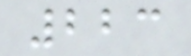223
